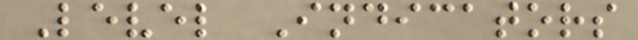Level Indicators
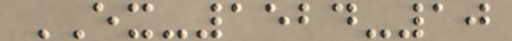EX-1524-10
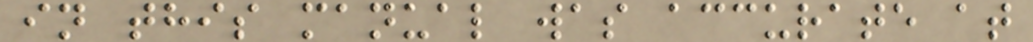in this manual was accurate at
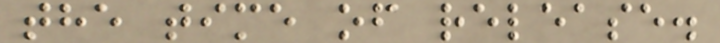the time of release.
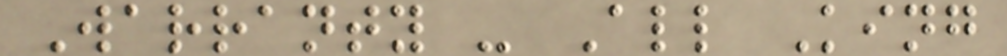Warranty - All King
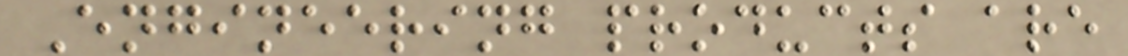Engineering products are
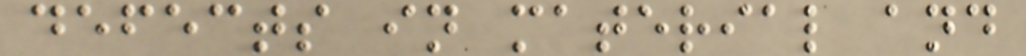defects in material and
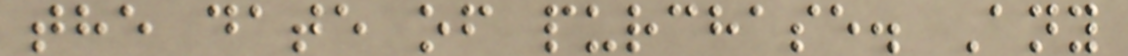the date of purchase. Any
